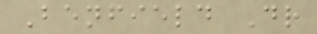Benfield Dr
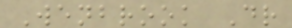Wenbrook Dr
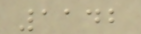1142
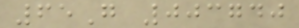65G 003740
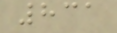831
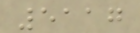5117
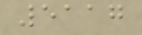5117
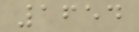1654
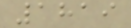1819
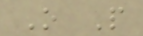O P
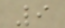9
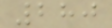280
